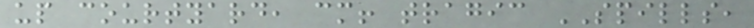up courtyard, cm! tragic SPILLS,
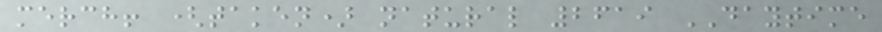merch! (taken) natural 2619 DAYTIME
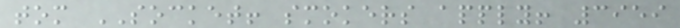tom SOCKET! smokers apply! 3959
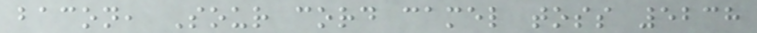bacon, Sour cord camel toss 5238
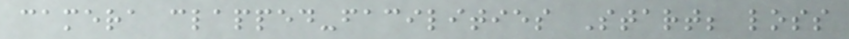camera clapped-facilities Start; loss
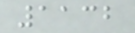1132
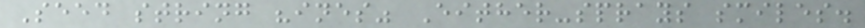Seed string "ines" Either-sprays smiles.
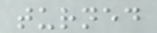turned
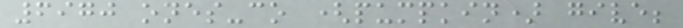6970 ones-co (pumpkin) give;
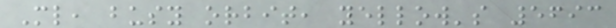Ml, busy orbit, yellow's 5693
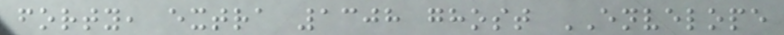forty, extra 1308 ghost ENVELOPE
